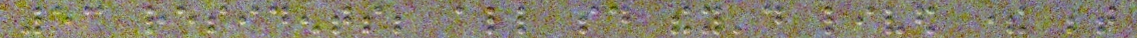53 residents; all said they'd lived there between
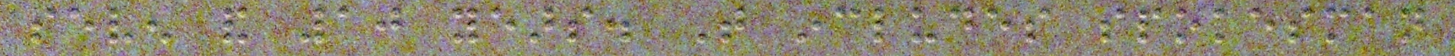seven and 10 years. That includes spokesman
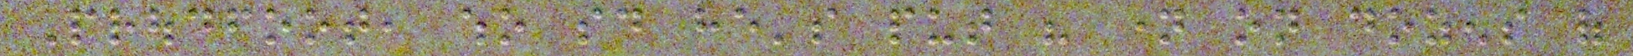Proudfoot, who said he's put his name on dozens of
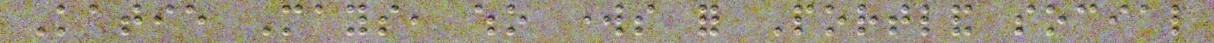Katie Mays, who works for Portland social
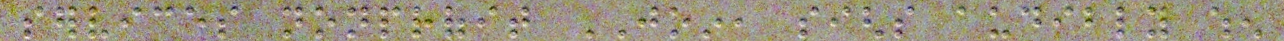services nonprofit JOIN, sighs audibly when
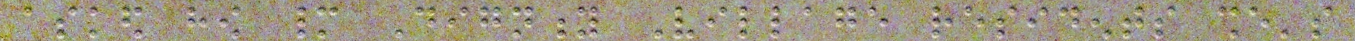asked how many Dignity Village residents she's
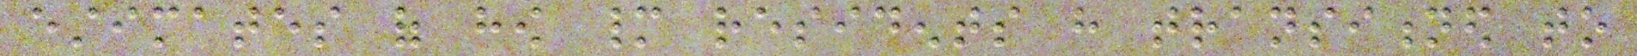estimates of how many residents have transitioned to
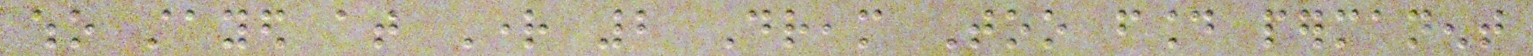who stayed at Right 2 Dream Too found permanent
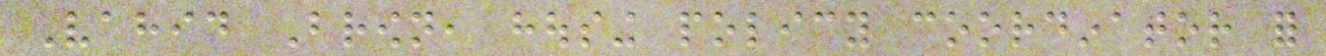Vahid Brown, housing policy coordinator for
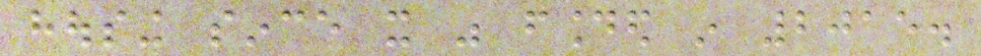housing since it was founded in 2015.
